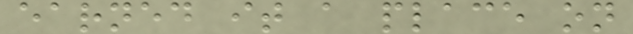earned it a place on
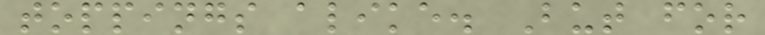toppings alike. But for
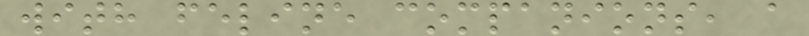with feline companions, a
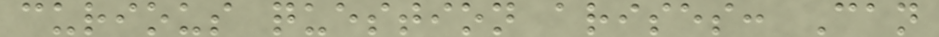curious question arises: Can
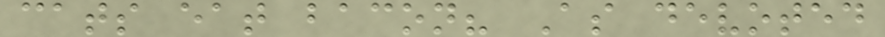cats eat bacon? As devoted
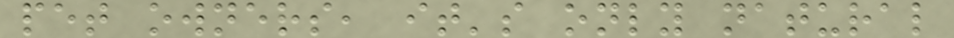pet owners, it's only natural
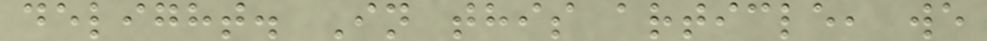delight. In this article, we
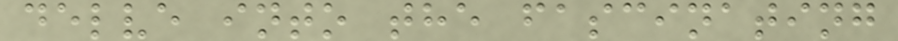delve into the fascinating
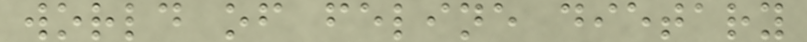world of feline dietary
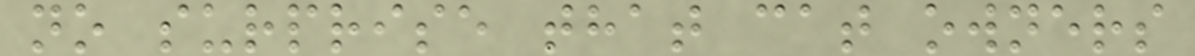no surprise that cat owners
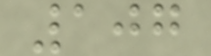107
